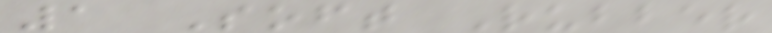1 Soft Rubber
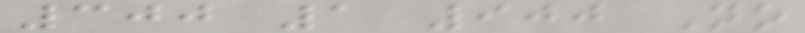300 1 900 No
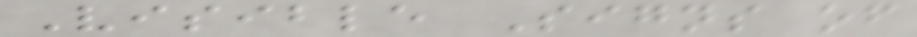Visible Signs of
